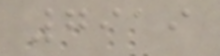7919
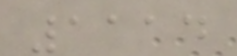1114
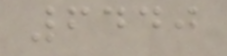6440
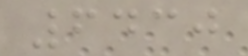6430
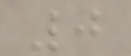0
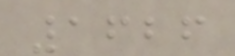1626
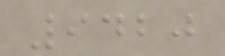9420
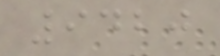9420
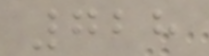728
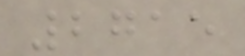2715
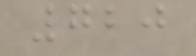720
